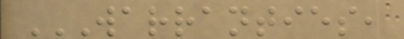WARRANTIES,
